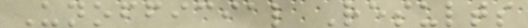Unofficial Results
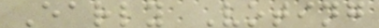Early Voting
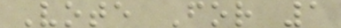Vote For 1
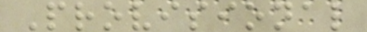Provisional
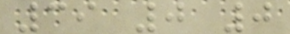39 0 0
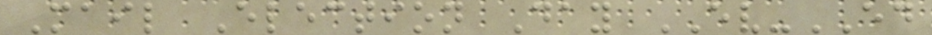Mail Election Day EV-ED
